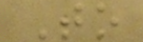To
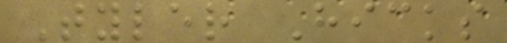Tyler Hicks
